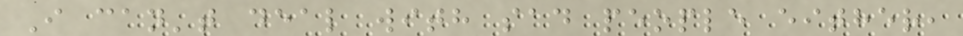I can't deal with sad people either,
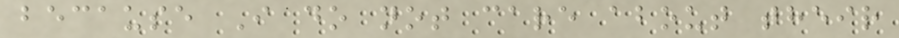because I do not care about their
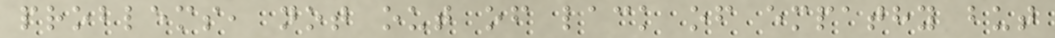problems, not out of lack of empathy but
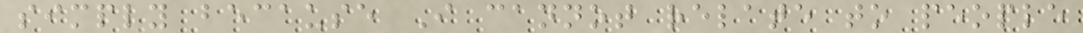simply because I cannot relate to people
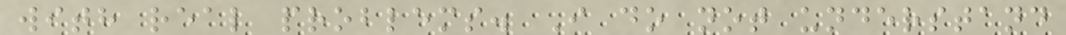with real problems. I do not understand
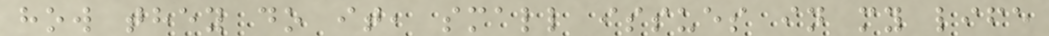how they do it, small issues in my life
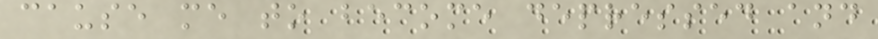cause me to become depressed and
